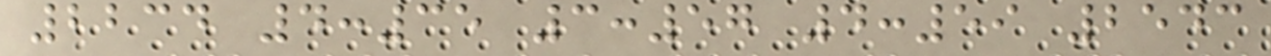2234 4:35 3:57 4:59 2543
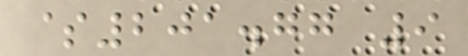$201.77 9
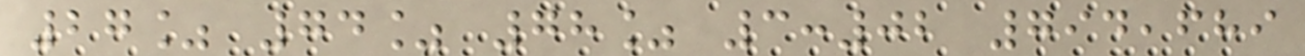27% 74% 78% 3:02 794,689
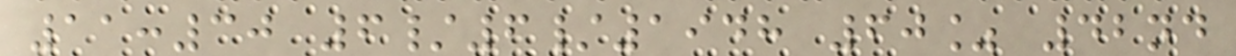11:30 6/6/1948 60% 42nd
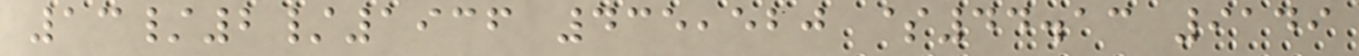13/2/1936 435,520 $44.13 9149
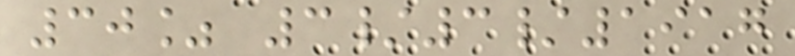30% 3/3/1917
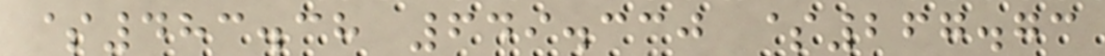$483.38 649.330 $267.73
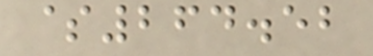$264.52
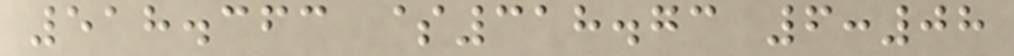518.363 $318.73 6:08
